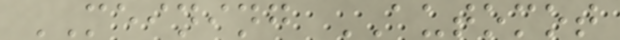MEINING AUTOMOT
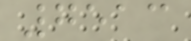7513
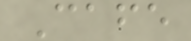Cafe
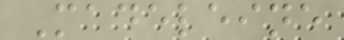Madeleine
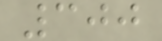300
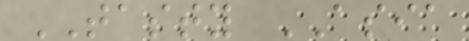TASTY ASIA
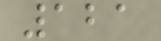121
